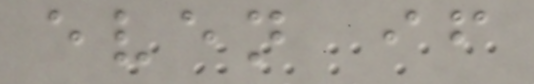even if
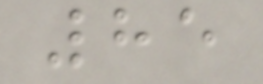85
